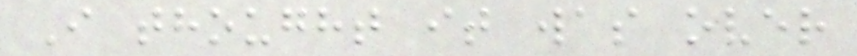I thought it was over
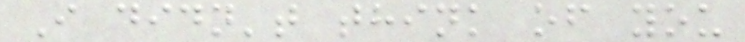I didn't think of you
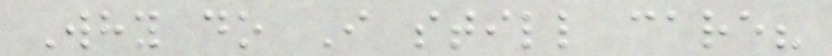Why do I still care?
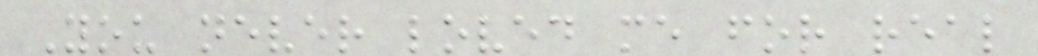You never loved me for real
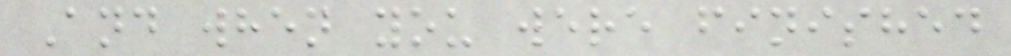And when you were finished
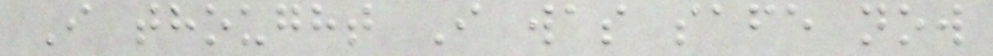I thought I was safe now
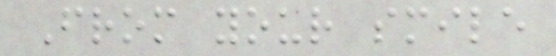From your smile
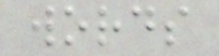words
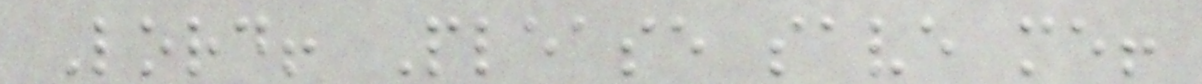Lord! Please save me!
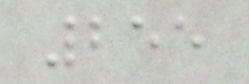255
